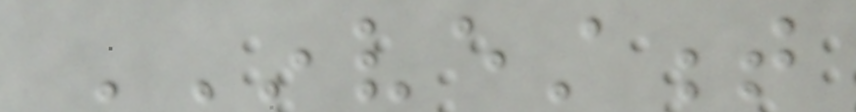INVESTMENT
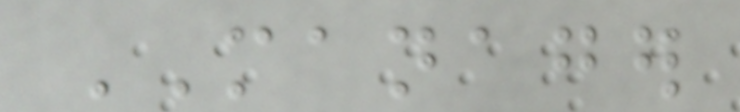MANAGER
